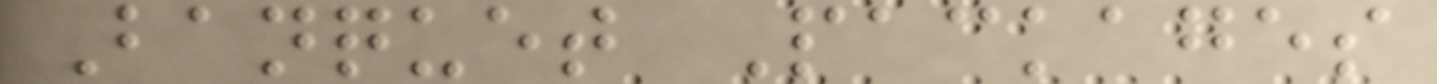Banquet Packages
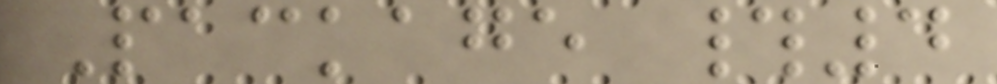Package #4
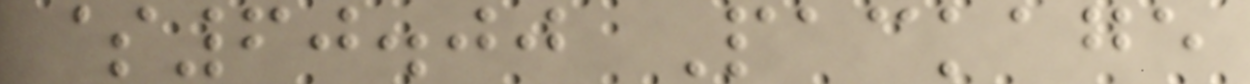$60.00 Package
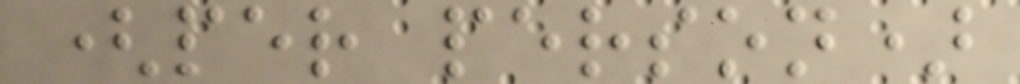(per person)
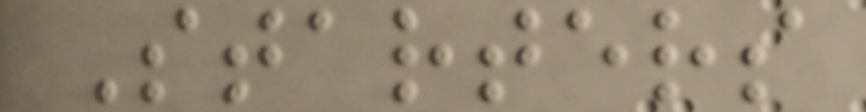Starters
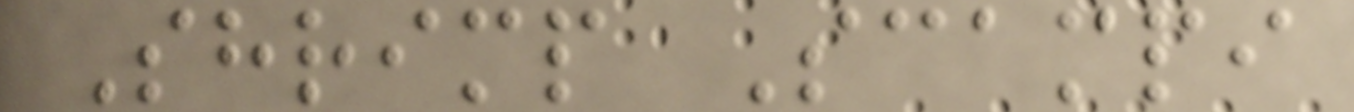Shrimp Scampi
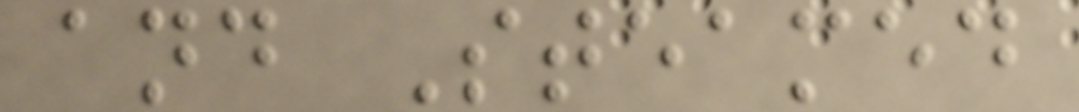and Steamed
